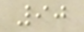90
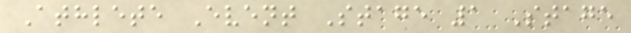Athlete Event Stage 1 Stage
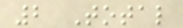2 Total
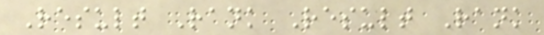Result Rank Result Rank
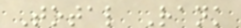Total Rank
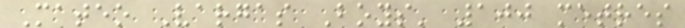Mateo Vargas Boys' 100 metres
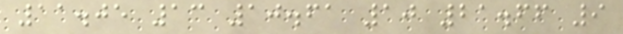11.05 13 10.61 10 21.66 9
